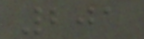201
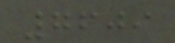7609
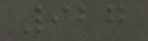927
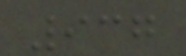937
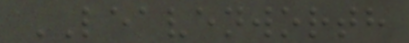LEAVENWORTH
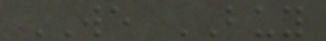WE BUY
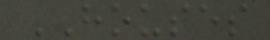HOUSES
